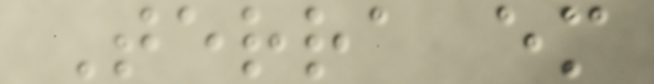Terra em
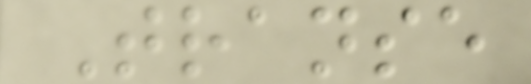Transe
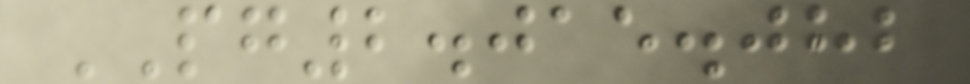PG2.015.082
